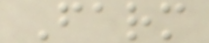Farm
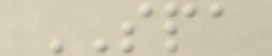SPA
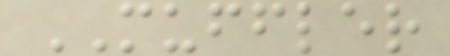MUFFLER
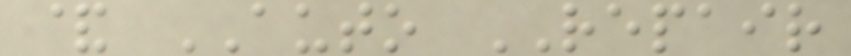& AUTO REPAIR
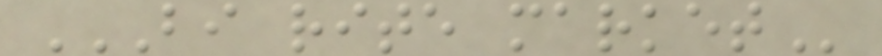BI RITE MARKET
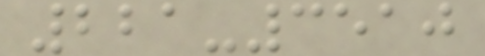221-3510
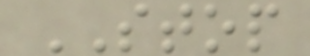STOP
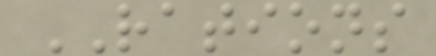RATIONS
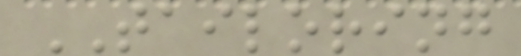TAILORING
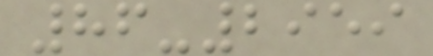86-2959
